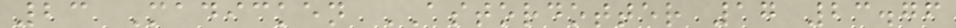23 Madicken ASTORDOTTER 17 23.76
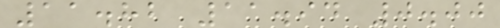11.82 11.94 0.00
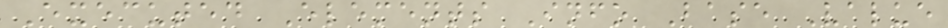Executed Elements Info Base Value
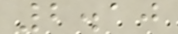2.10
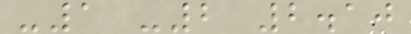-1 -2 2.10
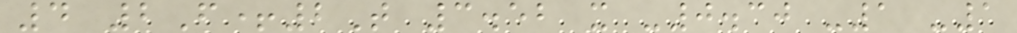4 2F+2T 3.52 x -0.30 -1 -1
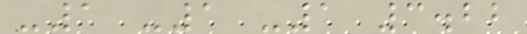-1 -1 -1 3.22
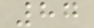87
